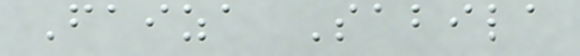Faiza Sabila
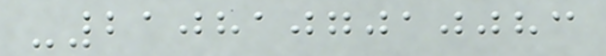-2108107010083
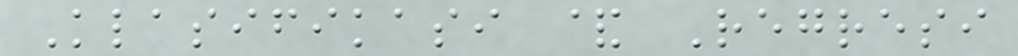Klasifikasi & Regresi
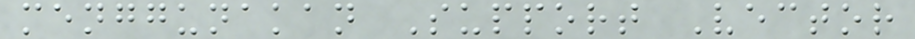menggunakan Support Vector
